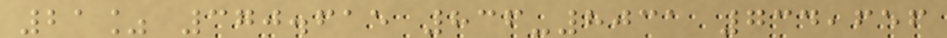21% 370.615 836-8031 734,656
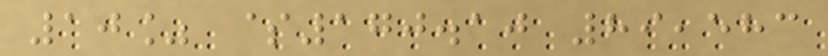10% $170.10 89,583
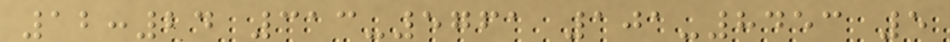12:24 313-5761 101-8453 5
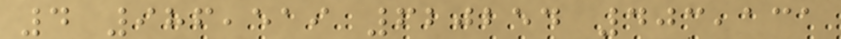4 986,519 620254 403,131
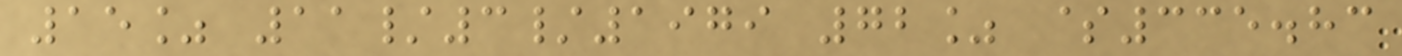15% 11/3/1979 72% $335.83
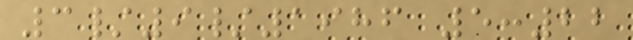3/9/1986 5:22
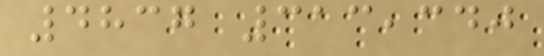4837 313,340
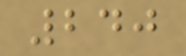240
